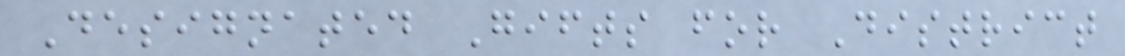Designated Gifts for District
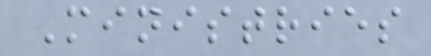Ministries
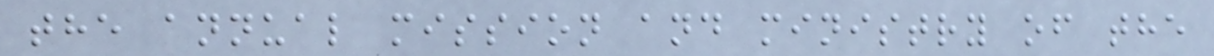the annual mission and ministry of the
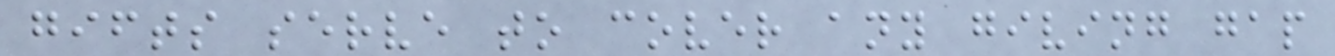gifts serve to cover any giving gap
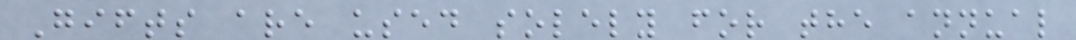Gifts are used solely for the annual
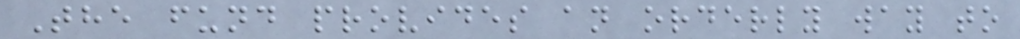The fund provides an orderly way to
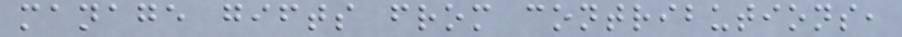manage gifts from contributions,
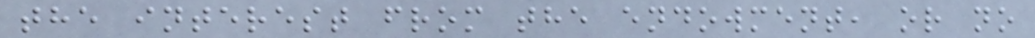the interest from the endowment, or no
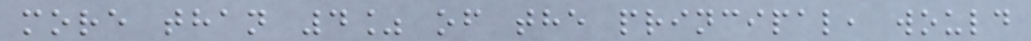more than 4% of the principal, would
